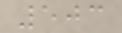503
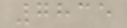7835
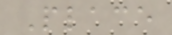Place
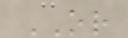OR
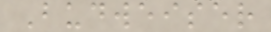Budweiser
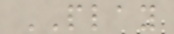PLAY
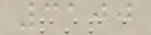3100
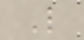L
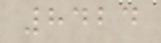8424
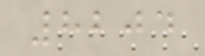8204
